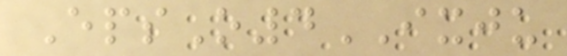EpsO4IXJU
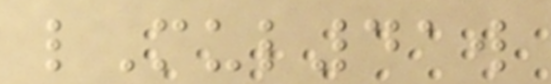lMul41w
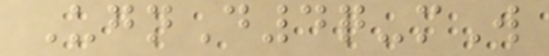UgnD4q-mW
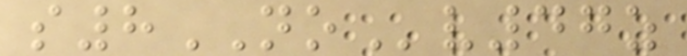s8NOv47z
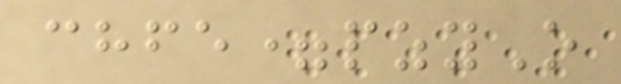chfe=pzyO
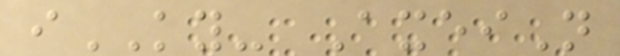iKY- AxeiN
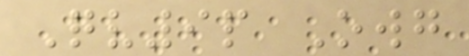Qv9p Owg
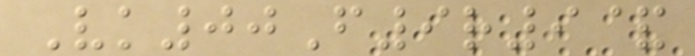Vk00F9r9&
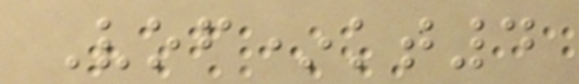Vof*kt4
